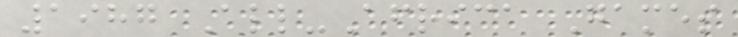1987 All-Africa Games
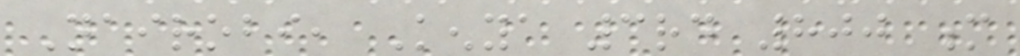Nairobi, Kenya 3rd 800 m
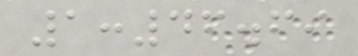1:46.69
